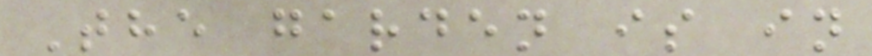The garden is in
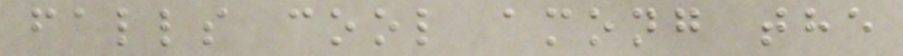falls cool among the
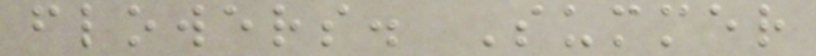flowers. Summer
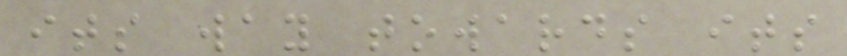its way towards its
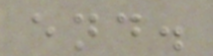end.
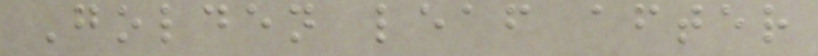Golden leaf after
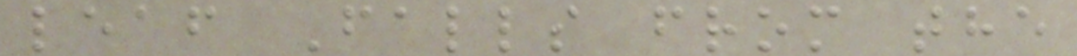leaf Falls from the
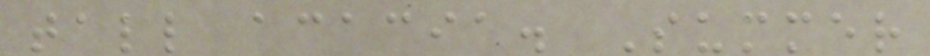tall acacia. Summer
